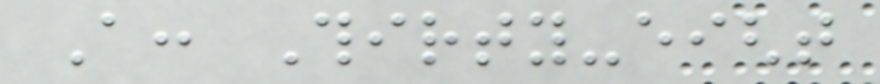A: Thirty-eight
